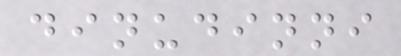dinudinni
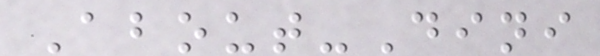About-Dini
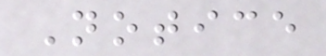Notice
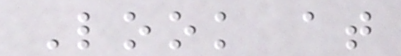Look at
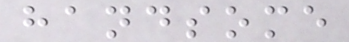handsome
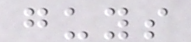guys
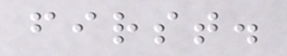first.
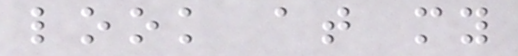look at my
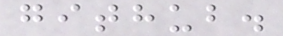github.
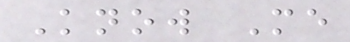Know Me
